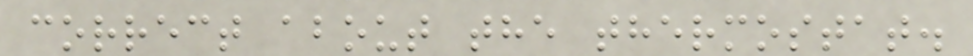correct about the thermostat.
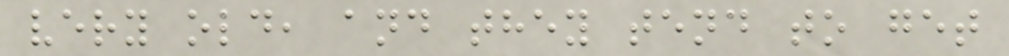very old, and they tend to get
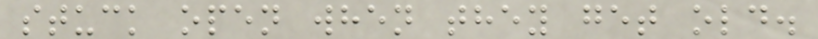stuck open when they get old.
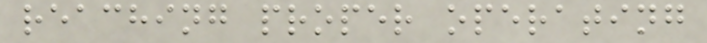reaching proper operating
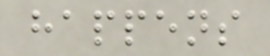happens
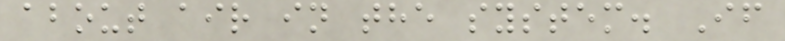about air in the system. If
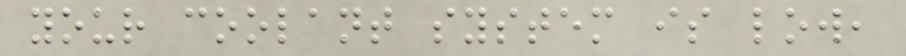your coolant system is low,
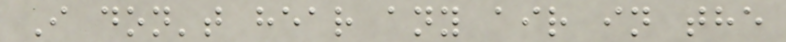I don't hear any air in the
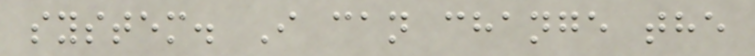system. I can change the
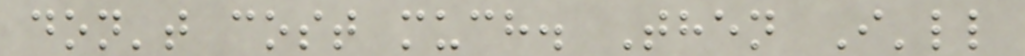don't cost much. Then I'll
